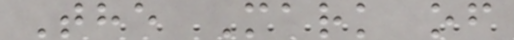The Mark of
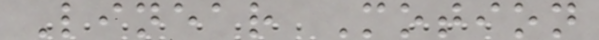Linear Motion
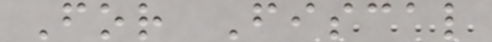For Fiscal
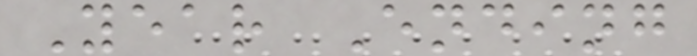Year Ending
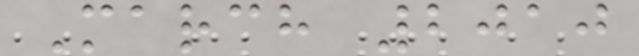March 2010
